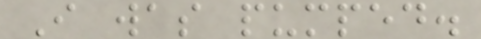I was pumped.
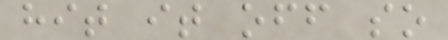hit it off so
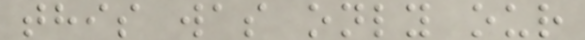this was only our
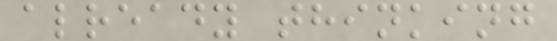already thinking
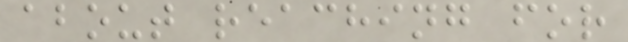about reaching for
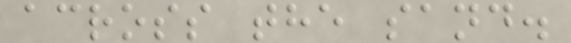across the sand.
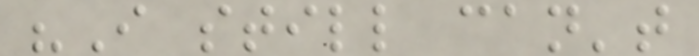"I still can't
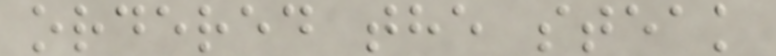ordered the steak
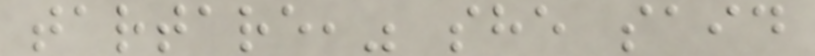tartare," she said
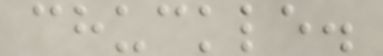chuckle.
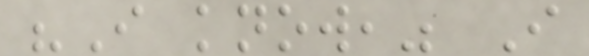"I know," I
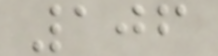106
